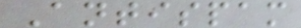Antispam
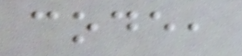code,
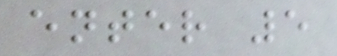enter 5
